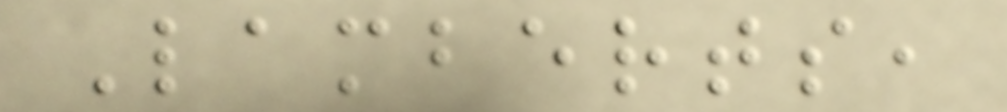Lamberts,
